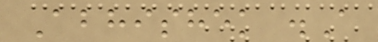Abhishek .A
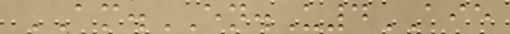AM.EN.U4AIE
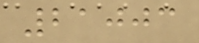21003
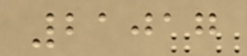21017
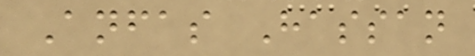Anfas Hassan
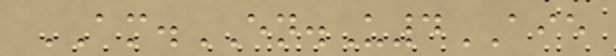AM.EN.U4AIE
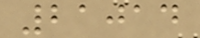21014
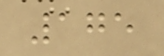175
